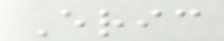Eric
